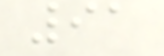91
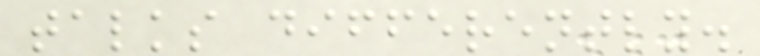talks differently.
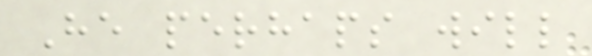He perhaps will
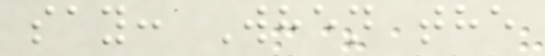say: When the
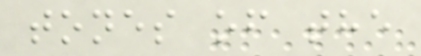tones of the
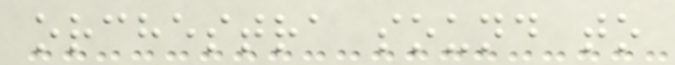orchestra sound to
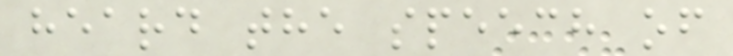heard the speech of
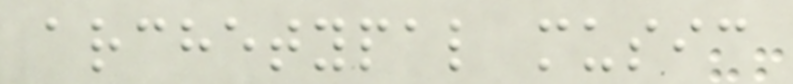archetypal music
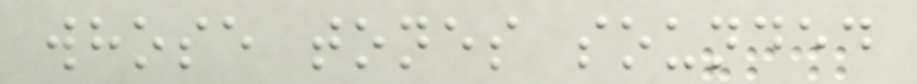whose tones sounded
